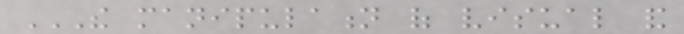THE MANIPULATION OF VISUAL AND
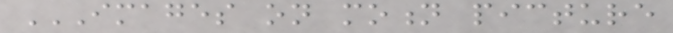IMAGES ON MOTION PICTURE
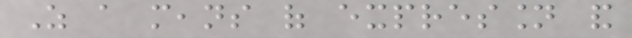As a means of expression and
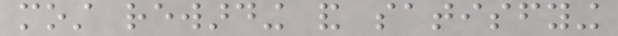most rewarding and satisfying
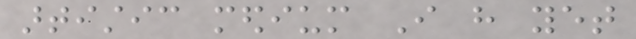artistic medium I have yet
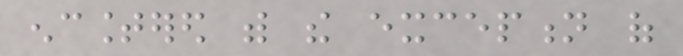encountered with the exception of
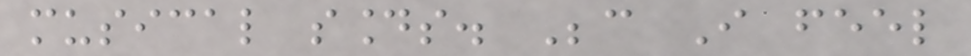musical sounds. Because I feel
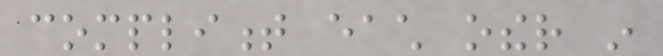compliment each other in
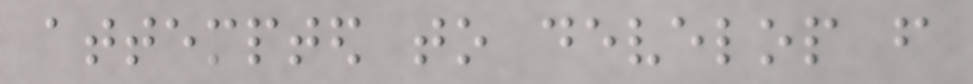attempted to develop from
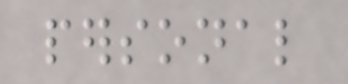personal
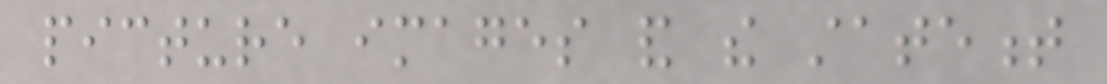picture images and the statement
